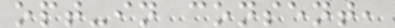opt-in consent,
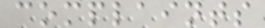complaints
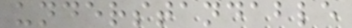understandable
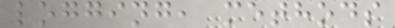logging, methods
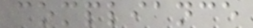compliance
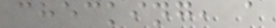checking, a
